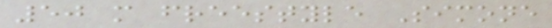50 m freestyle Simone
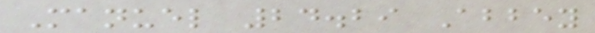Manuel 24.29 Abbey
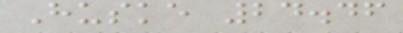Huske 24.46
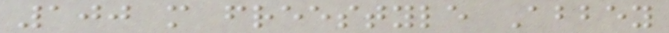100 m freestyle Abbey
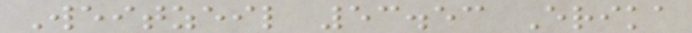Weitzeil 53.53 Erika
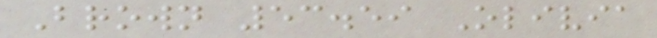Brown 53.59 Olivia
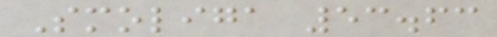Smoliga 53.63
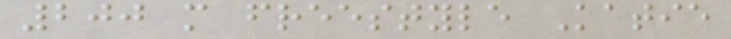200 m freestyle Katie
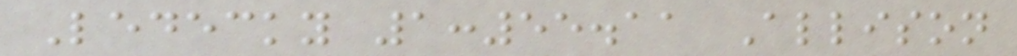Ledecky 1:55.11 Allison
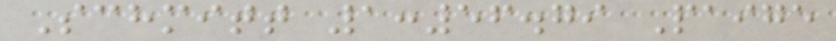Schmitt 1:56.79 Paige
